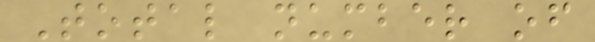Total number of
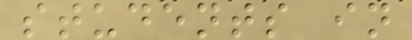students in
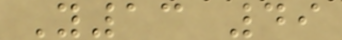Y13 49
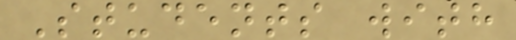Students with
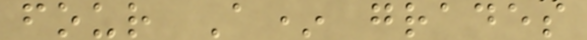four A* grades
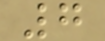7
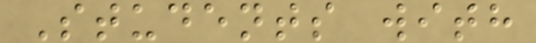Students with
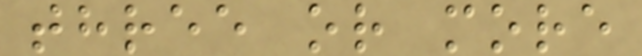three or more
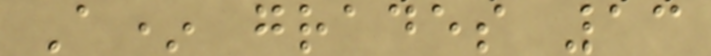A* grades 13
